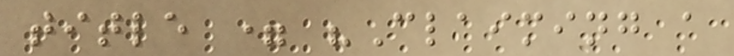title = "Claiming a
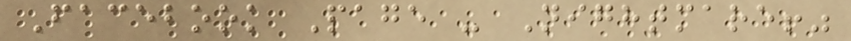Facebook Page - Nightmare!"
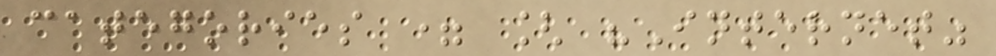categories = [ "Internet"
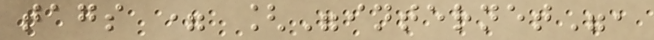tags = ["internet",
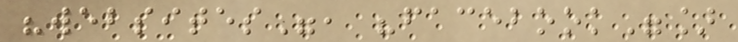"websites", "facebook"]
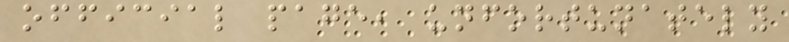official page, unfortunately
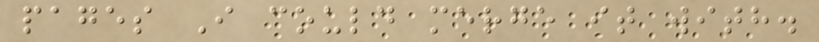pages I could merge it with.
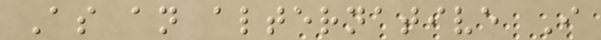As an alternative I
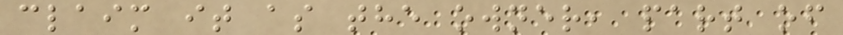claim it as the owner, part of
